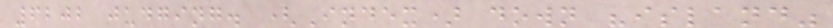6202 judging. (Index) down "island"
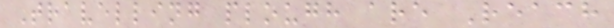Travelling plough are Reach
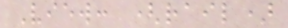View: (rail)
